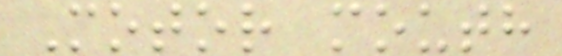Motor mouth
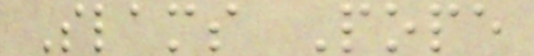Slams Pope
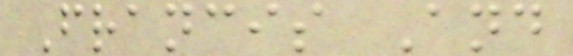Francis And
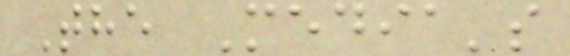The Media's
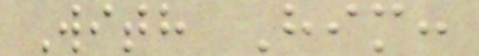With Him:
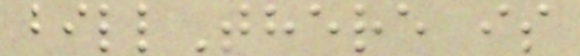billThere is
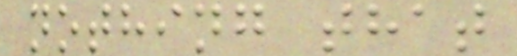nothing that
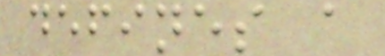defines a
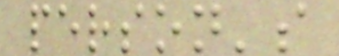person's
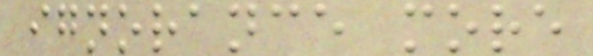ignorance more
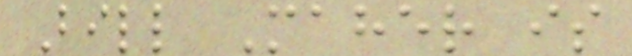Bill Maher is
